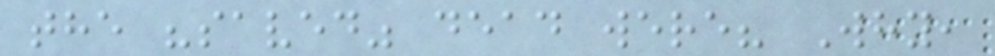the "saved" dead were? Why,
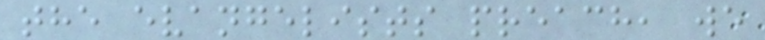the evangelists preach, we
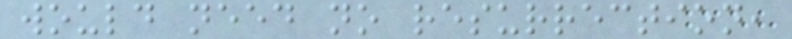would need no resurrection,
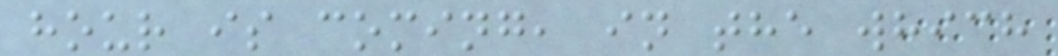hour is coming, in the which
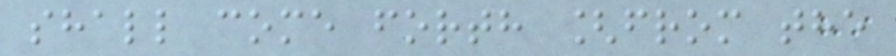shall come forth [from the
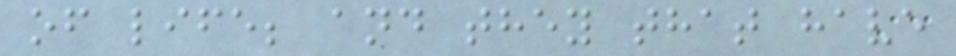of life; and they that have
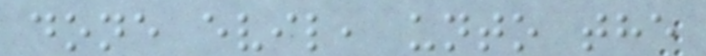done evil, unto the
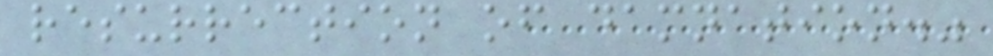resurrection of damnation."
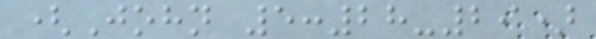(John 5:28-29)
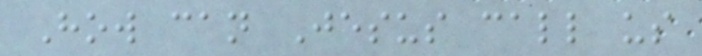How can Jesus call us
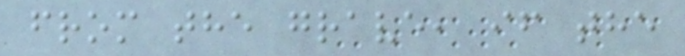from the grave, if the
